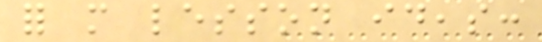for more lesson ideas:
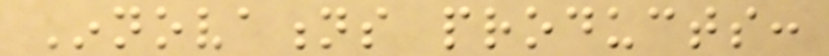Innovations products:
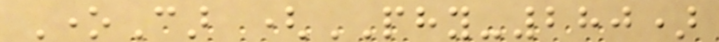OneCar (PHY-280)
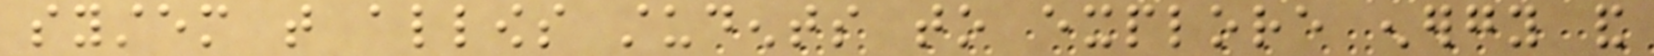system that allows students to explore energy and
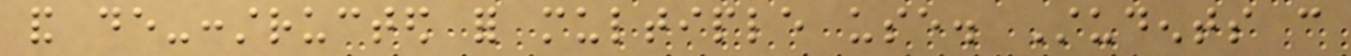and de-constructed for multiple use. Students can
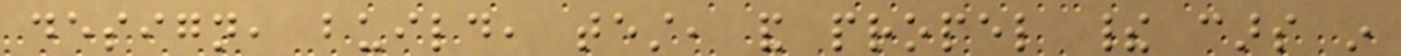design, build, test, and propel their cars in
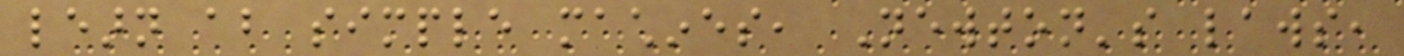learn about simple machines, Newton's laws,
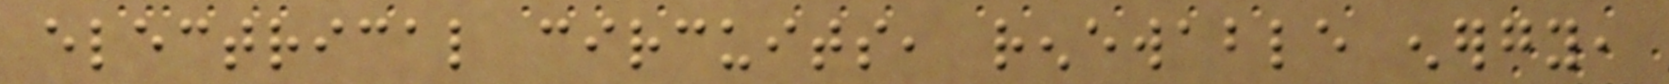electrical circuits, renewable energy,
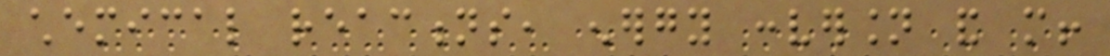chemical reactions, energy conversion and more!
